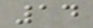14
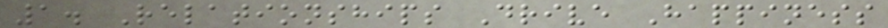1. Relationships Drive Happiness
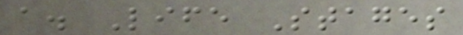a. Life Stages
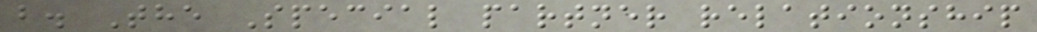b. The Special partner relationship
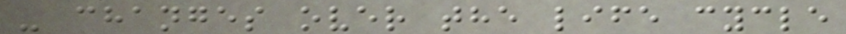- changes over the life cycle
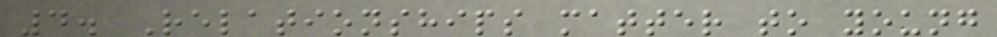4. Relationships matter to young
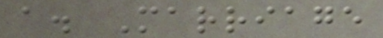a. Marriage
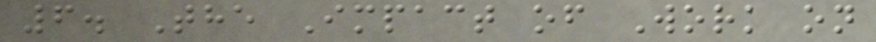6. The Impact of Work on
